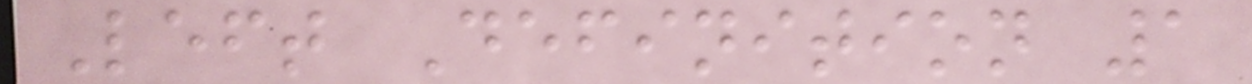Left Definition 1
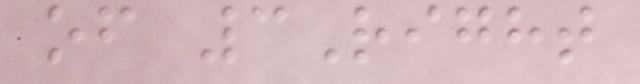of 3Right
